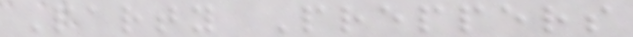Party Preppers
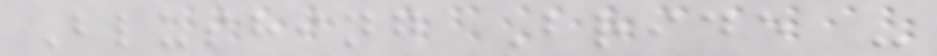Blushing Bride -
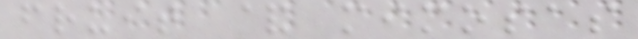fruit & mimosas
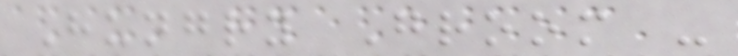Hungry Groom -
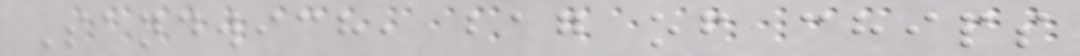Sandwich, bag of chips
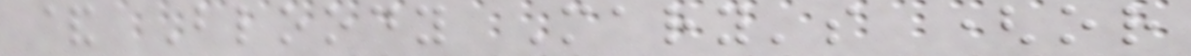& Bloody Mary's (or
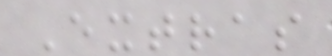Extras
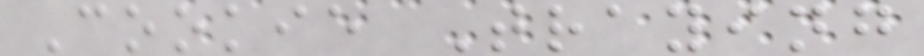Cookie Traying
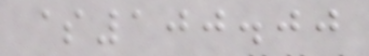$100.00
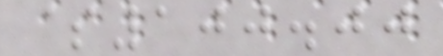$100.00
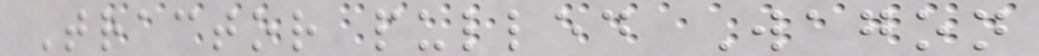Tractor pulled Wagon
